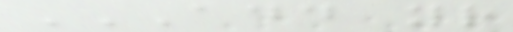ADD YOUR
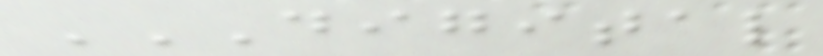DIGITAL
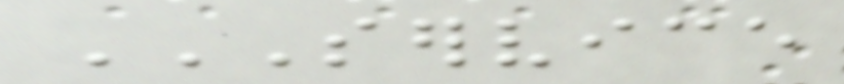SERVICE
